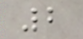2
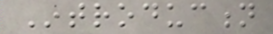Introduction
